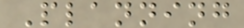Planning
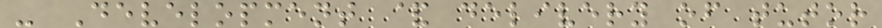- Development & delivery of tutor
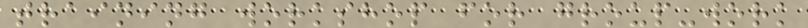training workshop for group-work
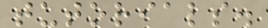tutorials.
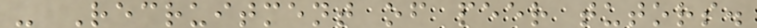- Recruitment of peer tutors.
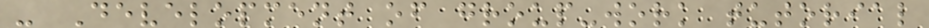- Development of group-work tutorial
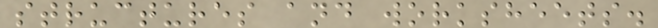structures and worksheets.
